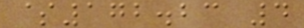$172.23 4
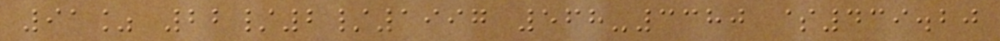91% 22/2/1997 568-3380 $439.20
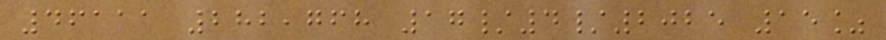46111 282,768 17/4/2025 15%
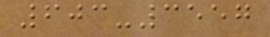603-3557
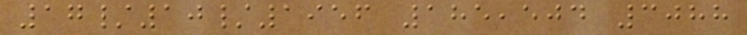17/10/1956 185,504 3088
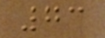73
